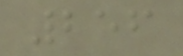256
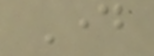Day
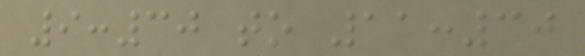9:30 to 11:30
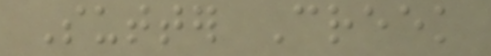Sutter Creek
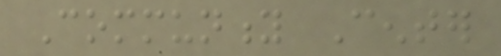Community Center
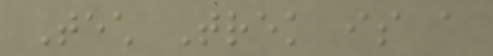Tech Trek is a
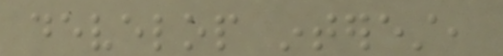develop interest,
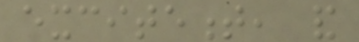excitement, and
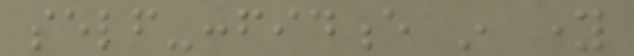self-confidence in young
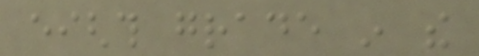eighth grade in the
